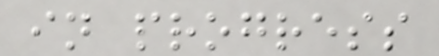in progress
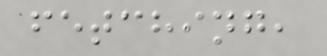fetching,
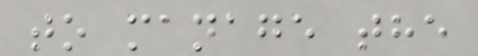to manage the
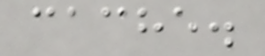cache.
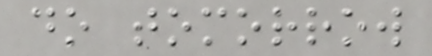do tomorrow
